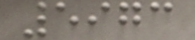5973
